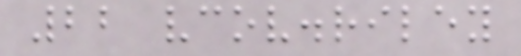22 vcov.riley
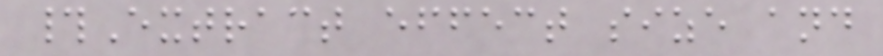#Extract effect size and
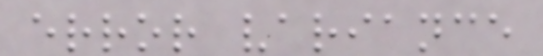error variance
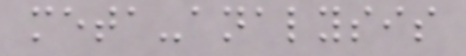meta-analysis
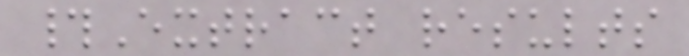#Extract results
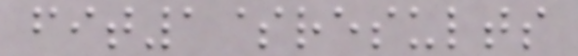fit1$results
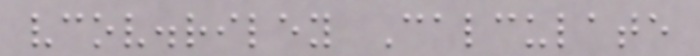vcov.riley Calculate
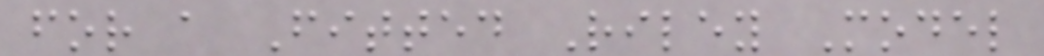for a Fitted Riley Model
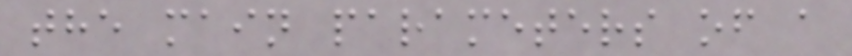the main parameters of a
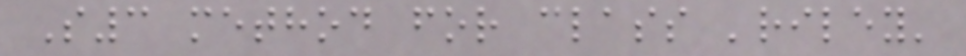S3 method for class 'riley'
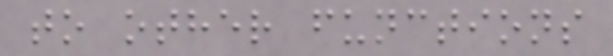to other functions
